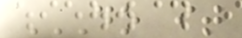DO IT
